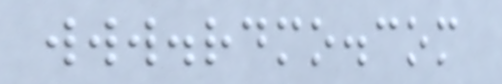www.rdmo.com
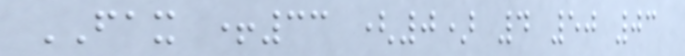FAX +33 (0) 4 50 03
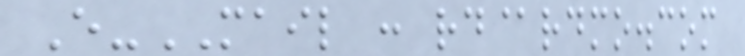E-MAIL : rd@rdmo.com
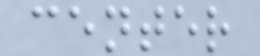center
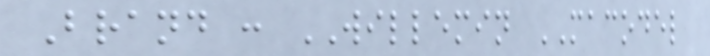Brand : WILLEMIN MACODEL
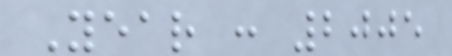Year : 2005
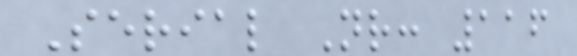Serial Nr: 116
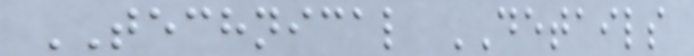TECHNICAL DETAILS
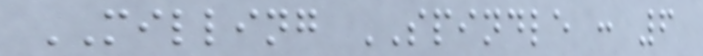MILLING SPINDLE : 6
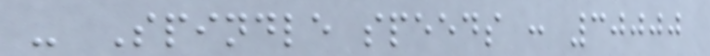- Spindle speeds : 30000
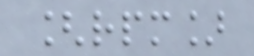[rpm]
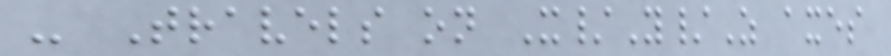- Travels on X/Y/Z axes
